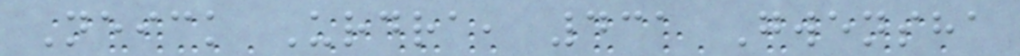Neick Urdra, 431 Gwensha
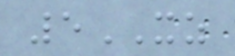5XZ
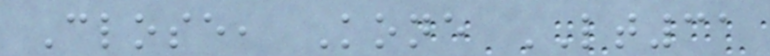Close, Kone LT31
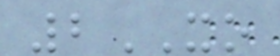2XO
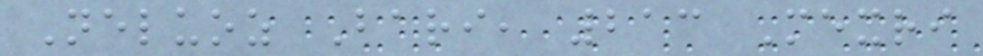Neluoz Bari, 213 Mexri
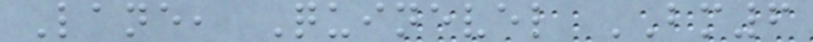Lane, Quinevel BM6
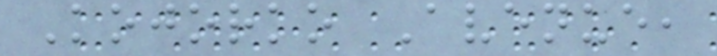Kojorko Avenue,
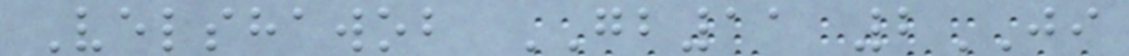Velshawob GB11 2JI
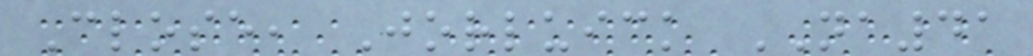Close, Jorluick NA41
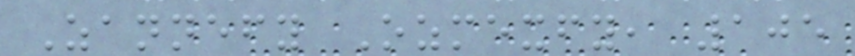Zannefy Ozmexfy, 105
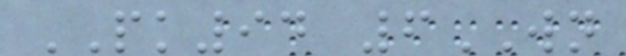PK94 6WN
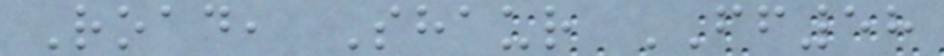Road, Shaur FF58
